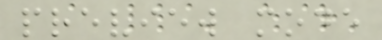preview mode
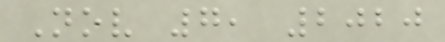Nov 7, 2020
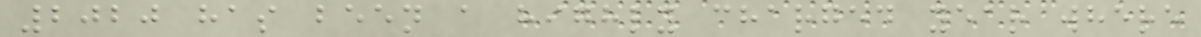2020 has been a highly charged year where
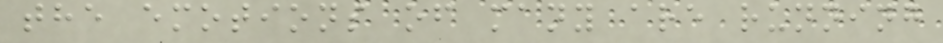the emotions of many are running
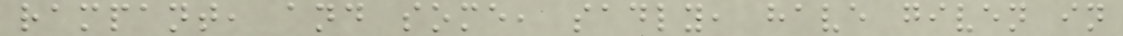rampant, and some, sadly, have given in
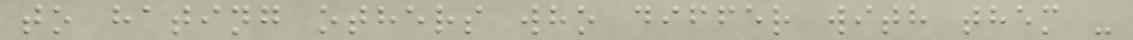to hating others who differ with them -
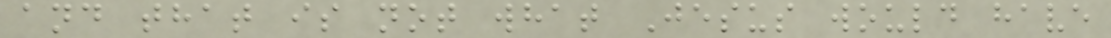and that is not what Jesus would have
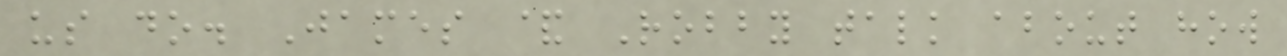us do. James & Robby talk about how
